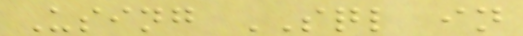Using SQL in
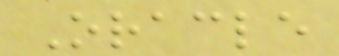Oracle
